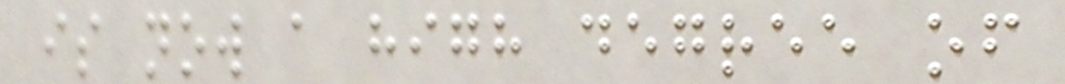is now a high degree of
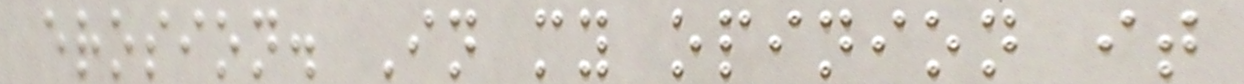erosion. In my opinion it
